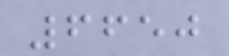6650
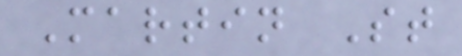Martin St
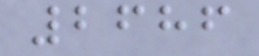2686
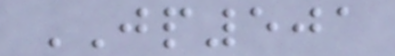JP501
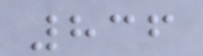836
